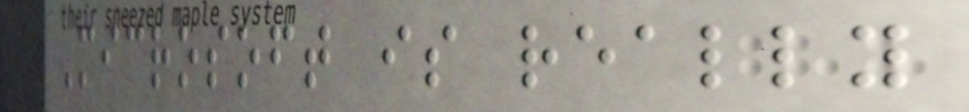Microsoft is really
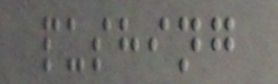pushing
